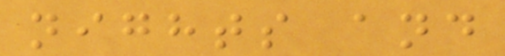nights and
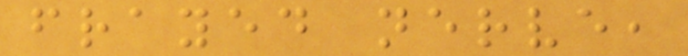frayed nerve,
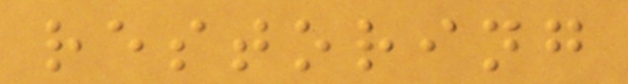restoring
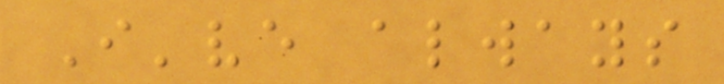I've always
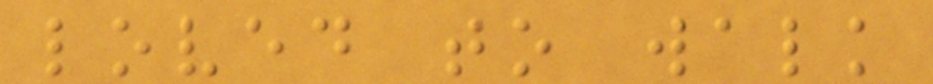loved to walk
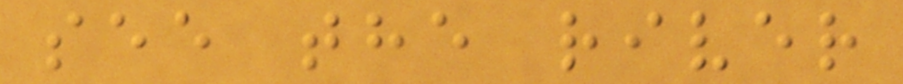see the river
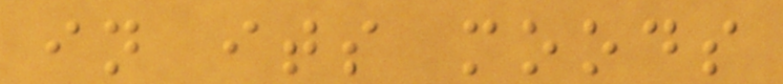in its moods
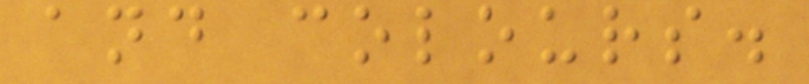and colours.
